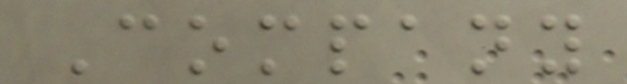Company
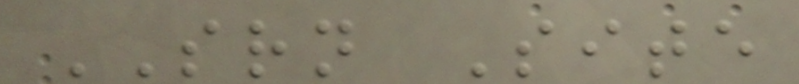SRN Site
